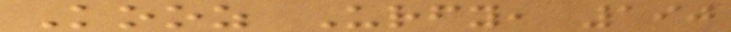Kooz Urfy, 190
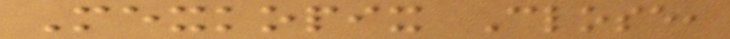Mexkopix Close,
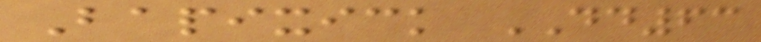Bapixick DD63
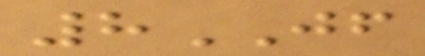8JF
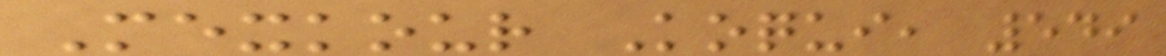Mexkour Koqui, 549
